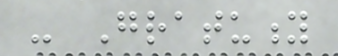- Gratuity
